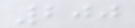200
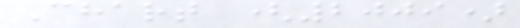Chart (2009)
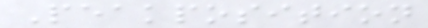Peakposition
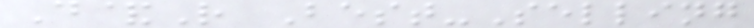D&R Best-Selling
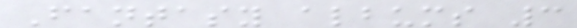Fantasy albums 3
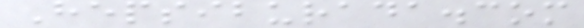Hepsiburada.com
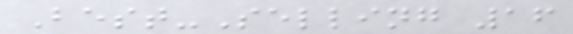Best-Selling 16
